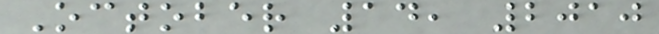October 14, 2010
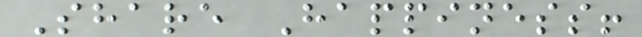Share Happiness!
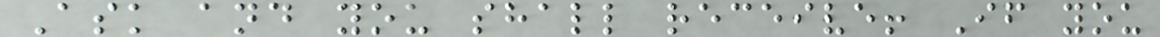Ask and you shall receive! If you
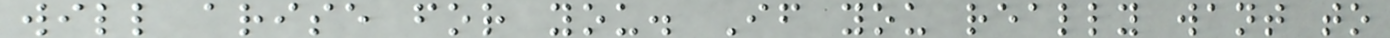will arise for you. If you really want to
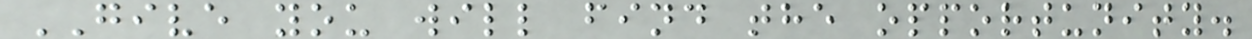GIVE you will find the opportunity.
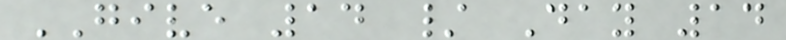GIVE 14 / Day 14
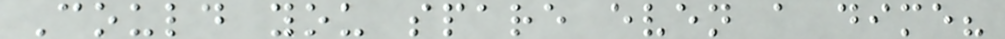Could you spare even a dime?
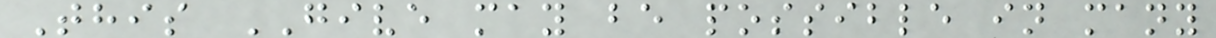This GIVE may be possible in many
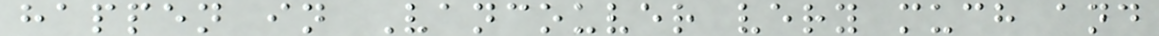happen in Vancouver very much and
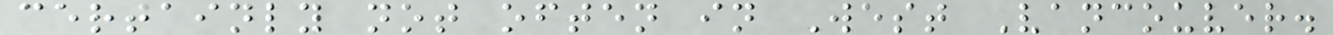certainly not often in West Vancouver.
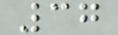37
